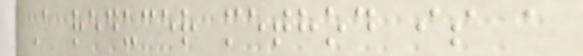A reducer method is a
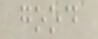good
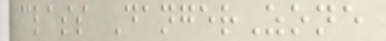class DangerZone
